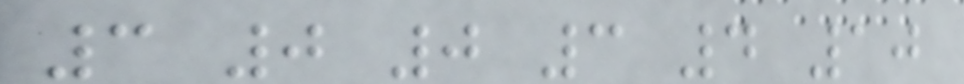3 0 0 3 4 10
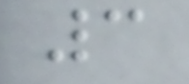3
